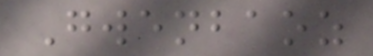Gwenbaoz
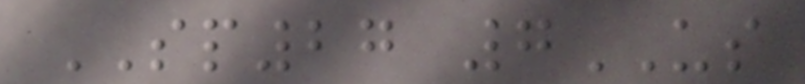SP27 7US
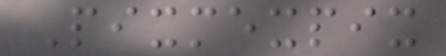Pixmexpix
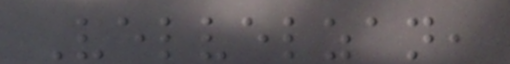Velvelzan,
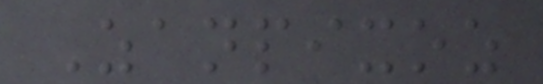Zanpixoz
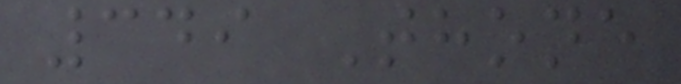349 Thone
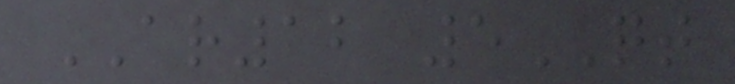AR12 5QT
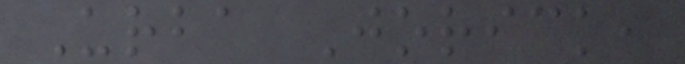Urba Jorick,
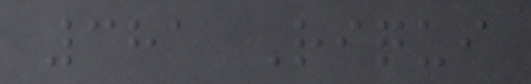381 Riqui
